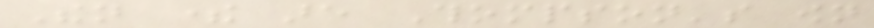Then there are Thompson's own
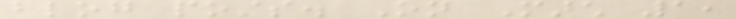blog posts. On March 1,
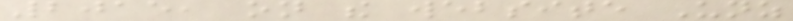2015, on the website Unz
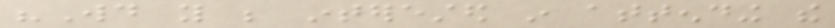"Would you be interested in attending the
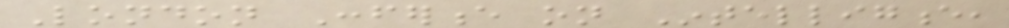London Conference on Intelligence,
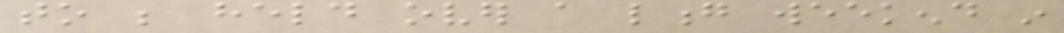to be held over a long weekend in
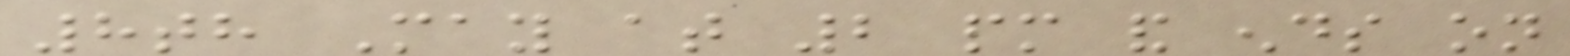8th May at 2 pm and ends on
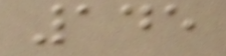145
